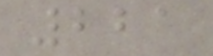221
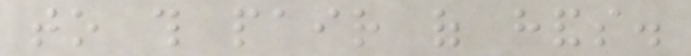to this pair of hands.
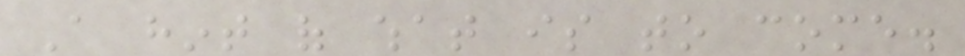A hint of what is to come.
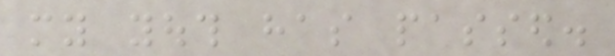my youth has passed.
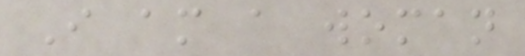I am a woman
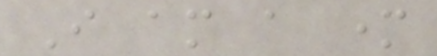I am a mother
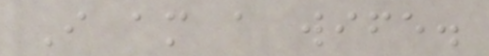I am a wife.
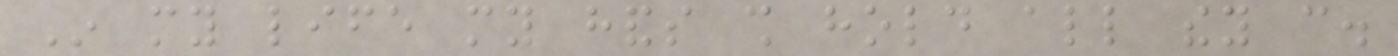In my life my hands shall hold all they can.
